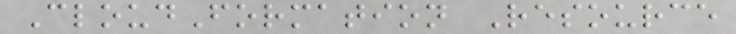CloudFormation Resource
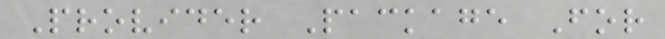Provider Package For
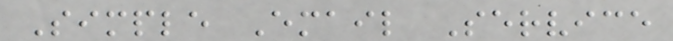Simple Email Service
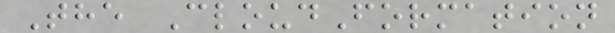The CloudFormation
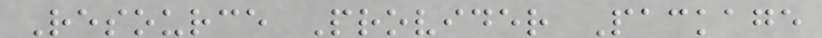Resource Provider Package
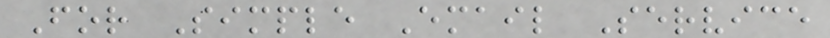For Simple Email Service
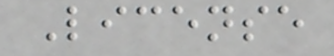License
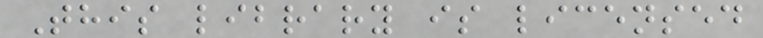This library is licensed
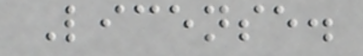License.
